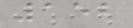152
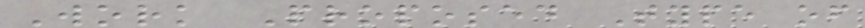Work Proposed Type of
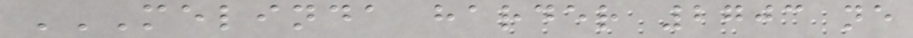MELINDA HARDER 2703 NE
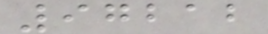97212
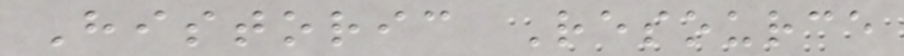Historic Resource
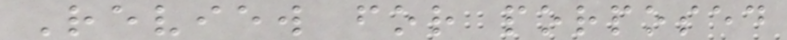Review for porposed
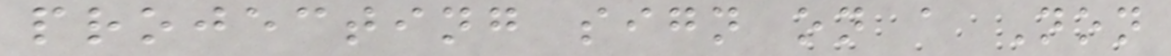projecting sign on a Non
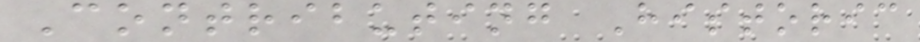Contributing Historic
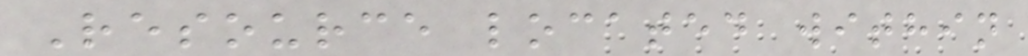Resource located within
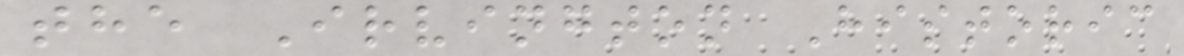the Irvington Historic
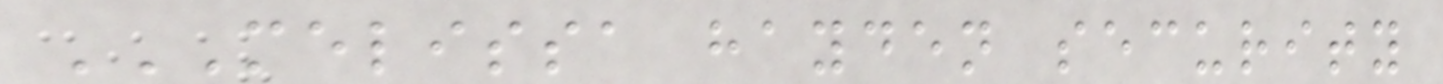MELISSA HAYDEN SECURITY
